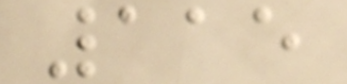115
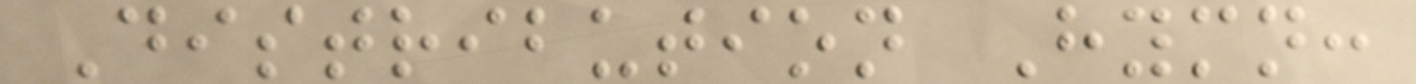Distribution Hymn:
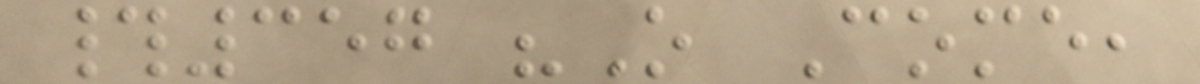#357 "O Come,
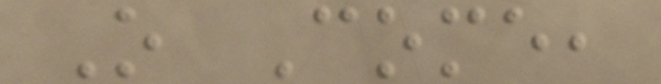O Come,
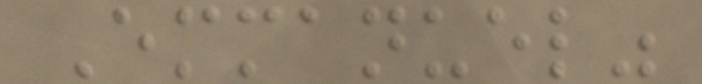Emmanuel"
